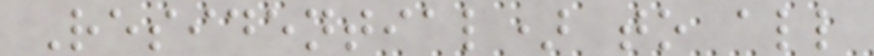Residential) to all
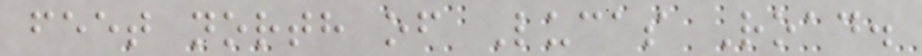feet north of Lucas Road.
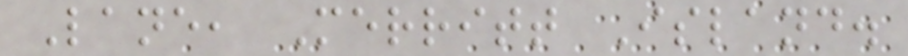Lane, Merritt Island.
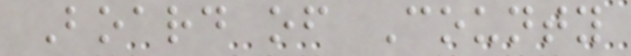Board of County
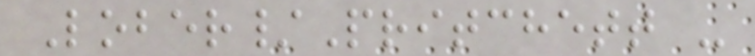Lober/Pritchett -
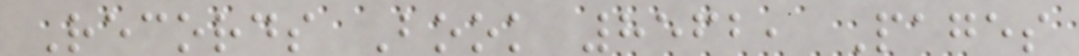Records Book 8562, Pages
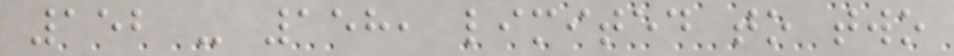152 - 158, limited to two
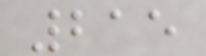215
